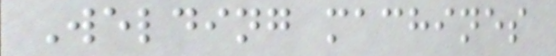Welding machines
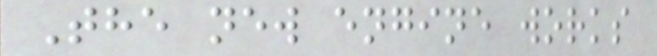The new engine works
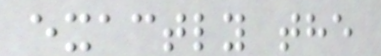exactly the
